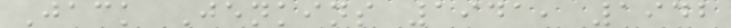Jack Jenkins 1941, 1942
